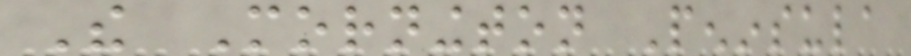The Mornington Peninsula
